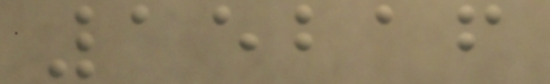15216
